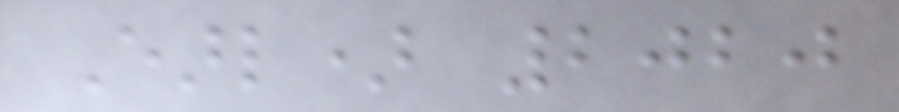Earl) 2020
